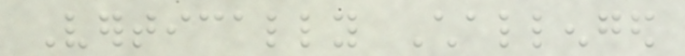Vertically Challenged
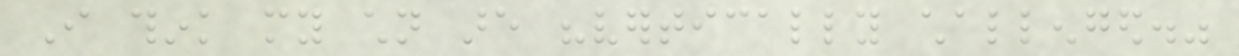I think my children are "vertically challenged."
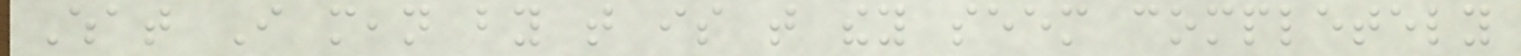What I mean by that is that they seem completely
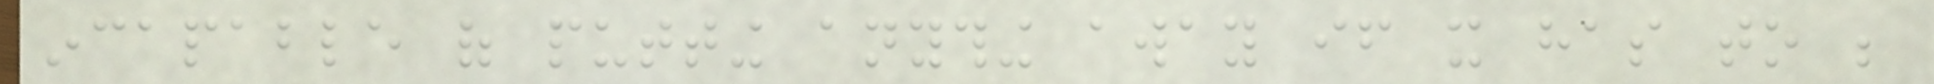incapable of putting anything away if it has to be
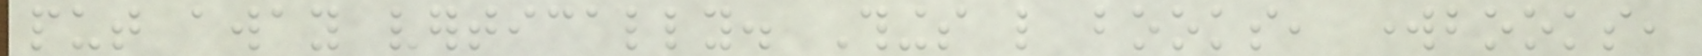put away vertically. Things like books, workbooks,
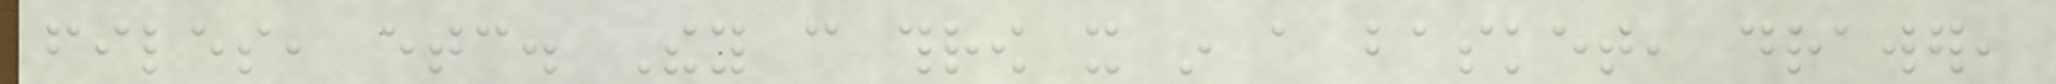files, etc. They can throw it in a basket, drawer,
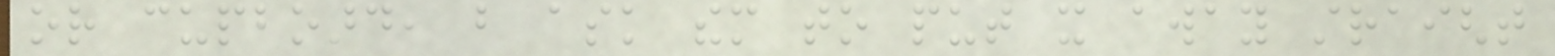or cupboard, but ask them to put it away straight
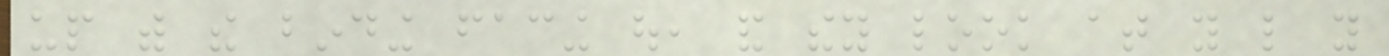up with the binding facing out, and they look at you like you
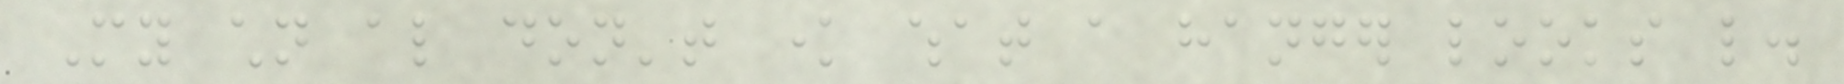My children also don't know what a hanger looks like.
